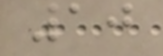10
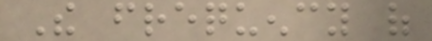The frequency of
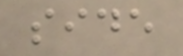side
